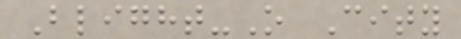Blight-O City
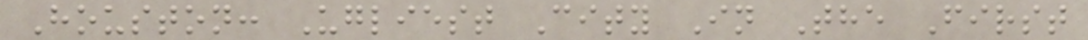Houston: Ugliest City In The First
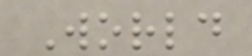World
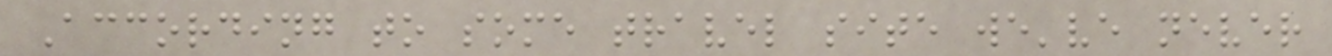According to some travel site we've never
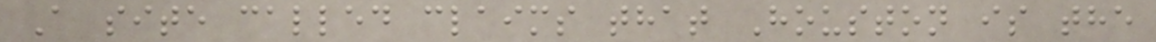A site called claims that Houston is the
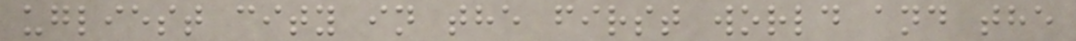ugliest city in the first world and the
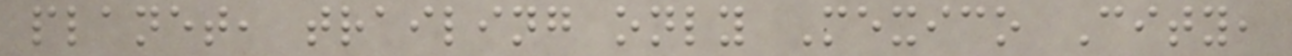planet, trailing only Mexico City,
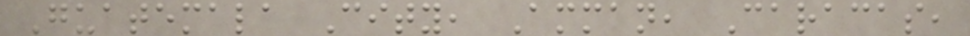Guatemala City, Amman, Caracas,
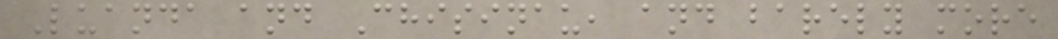Luanda and Chisinau, and barely more
